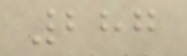287
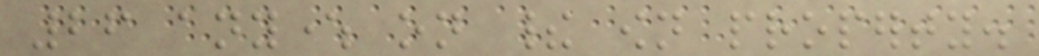26 anywhere on their own property.
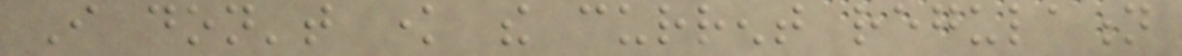I don't know the current regulation
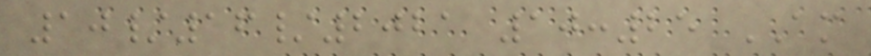10/16/2021 10:25 AM
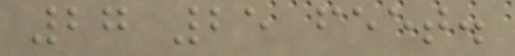27 25 feet.
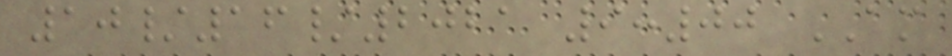10/16/2021 9:00 AM
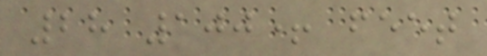28 100+ feet
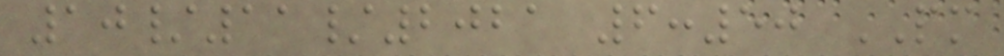10/11/2021 6:50 PM
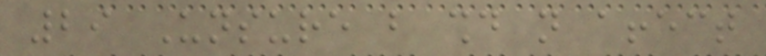29 Unsure but should not affect
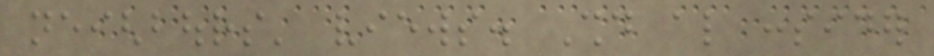neighbours' views. Should also consider
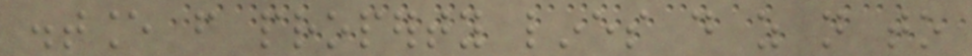distance from property lines do as not to
